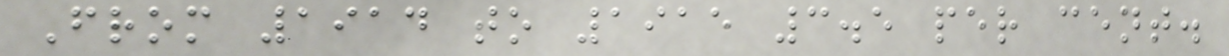From 1914 to 1915 3.5 per cent.
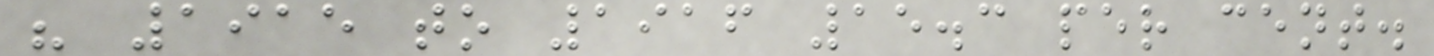" 1915 to 1916 15.3 per cent.
